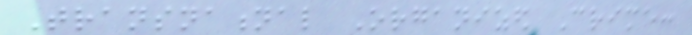Transnational Organized Crime:
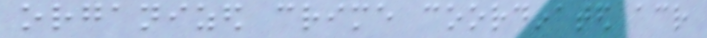organized crime coordinated across
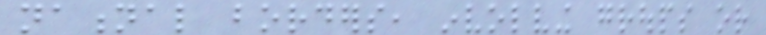national borders, involving groups or
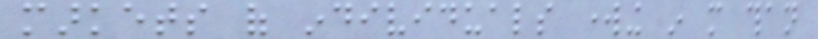markets of individuals working in more than
